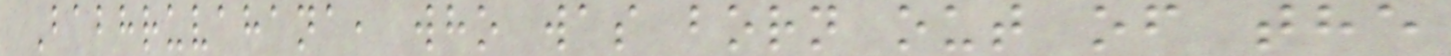Babhruvahana, who was born out of the
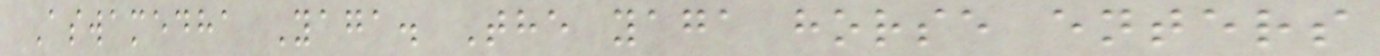Aswamedha Yaga. The yaga horse enters
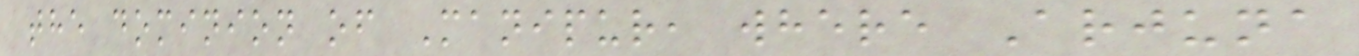the dominion of Manipur, where Arjuna
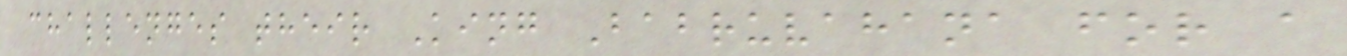challenges their King Babruvahana for a
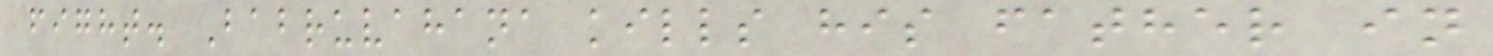fight. Babruvahana kills his father in
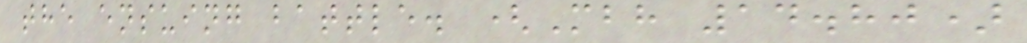the ensuing battle. (Mbh 14.80)
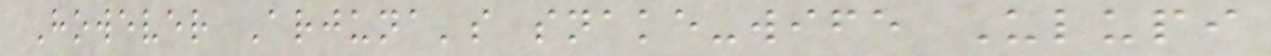However Arjuna's snake-wife Ulupi
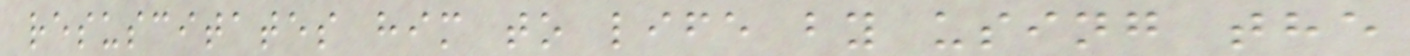resuscitates him to life by using the
